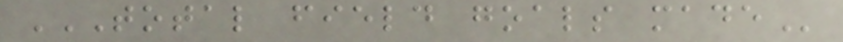TOTAL FIELD GOALS MADE
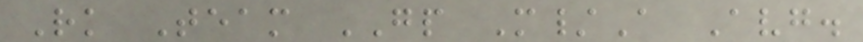Rk Team GP M/A Avg.
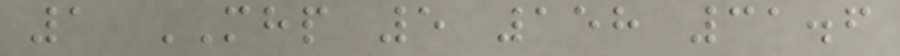1 MHP 5 158 31.6
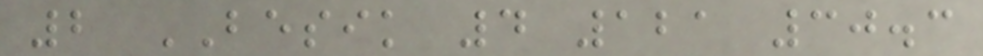2 BESIK 4 121 30.3
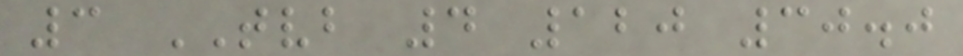3 TVB 4 120 30.0
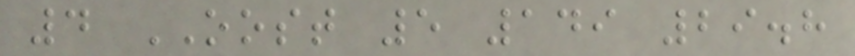4 OOST 5 149 29.8
